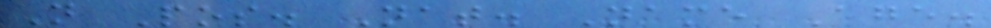N Pos. Nat. Name Age.
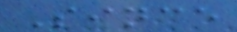Since
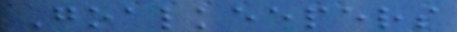Goalkeepers
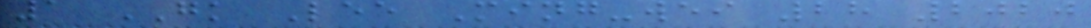1 GK Lee Ming-wei 28 2020
